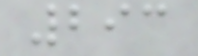293
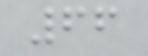66
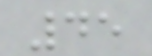45
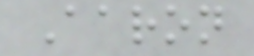Aaron
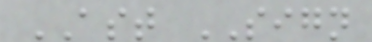AST SIGN
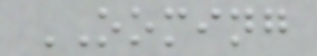OOMING
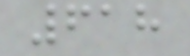618
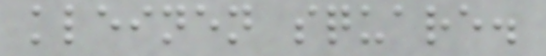kleinen square.
